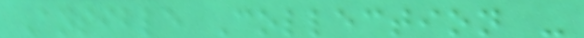Ansible Collection -
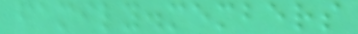family.members
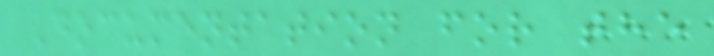Documentation for the
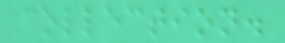collection.
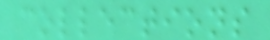collections
